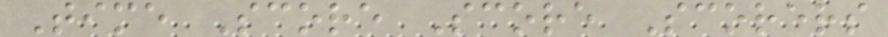Time Score Score Scorers
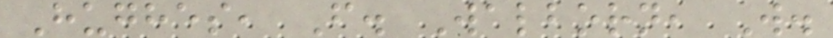Hughes, F. Walborn, W.
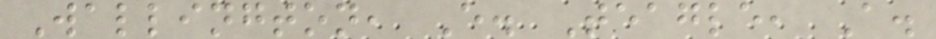Wallington, E. Teagle, A.
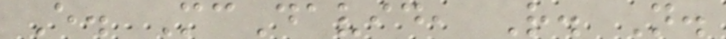E. McDavid, R. N.
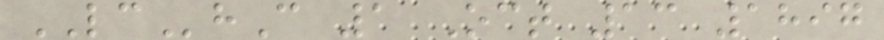LChC 1 Oct 13 1897
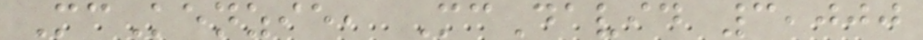McKenzie, McDavid 3,000
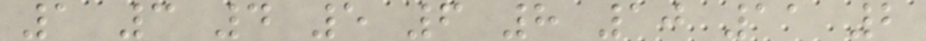1 3 4 5 6 8 10 11 2
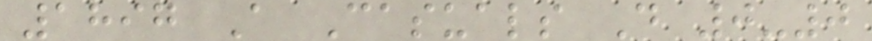1897 A Casuals D 0-0
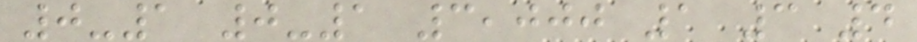0-1 0-1 3,000 1 3 4
